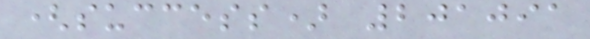(success) 201091
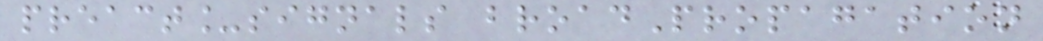preact_signals broadPropagation
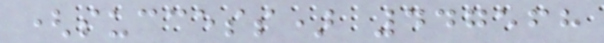(success) 447568
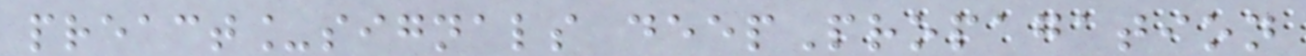preact_signals deepPropagation
